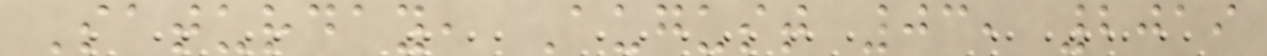Saturday, August 03, 2019
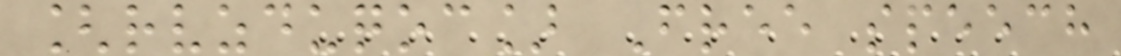[rvzduqoc] Free speech
